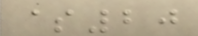$20
